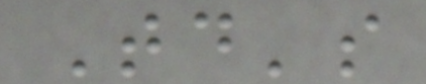Today's
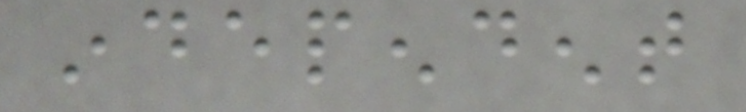independent
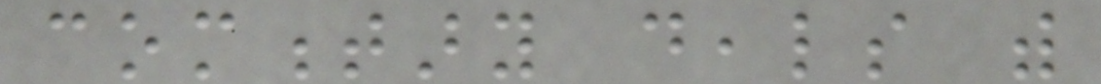commentary deals with
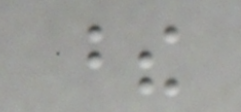these
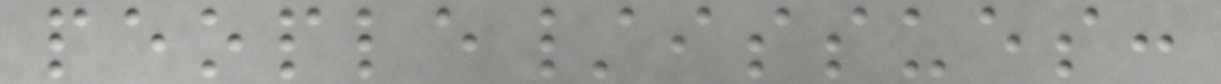people/issues:
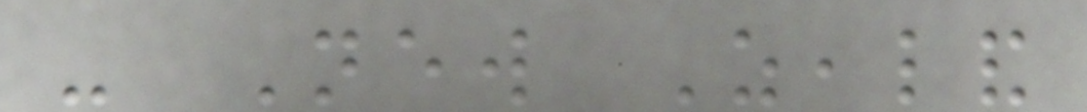- New Zealand
